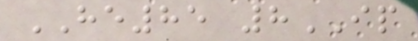HE85 8IP
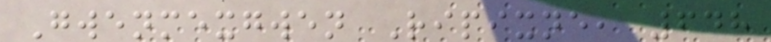Gwenmexgwen Ripixne, 648
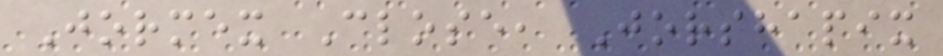Jormex Close, Jorshapix
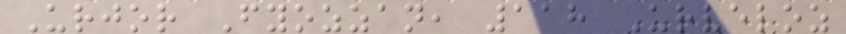Urjor Fyozzan, 118 Urveloz
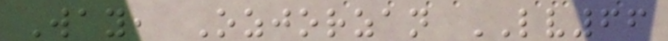Way, Ozjorzan LV66
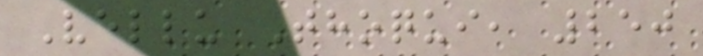Vellu Thoqui, 250
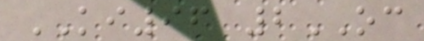KI96 2OC
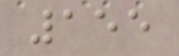155
